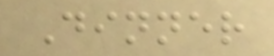Dinner
